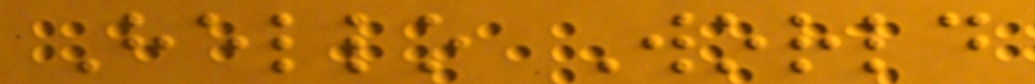Hello World
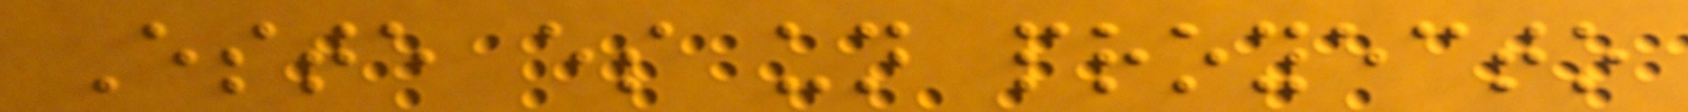Este es un proyecto
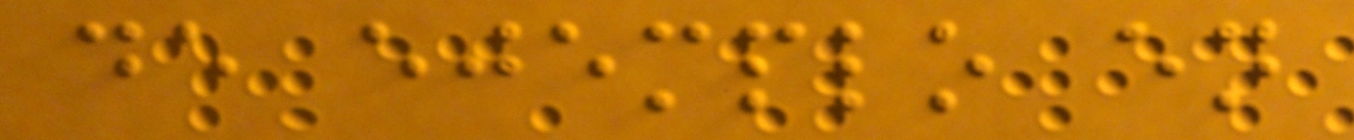de ejemplo en
